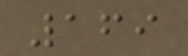169
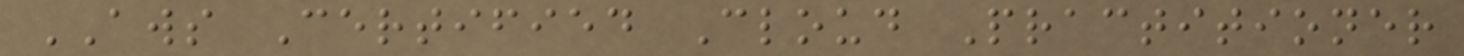AWS Certified Cloud Practitioner
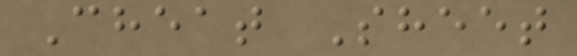Cheat Sheet
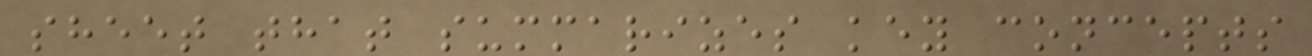sheet that summarizes key concepts
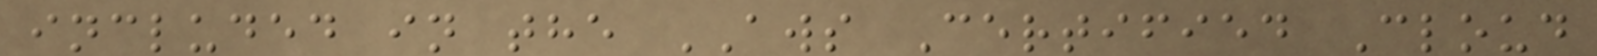included in the AWS Certified Cloud
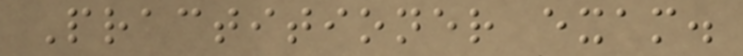Practitioner exam.
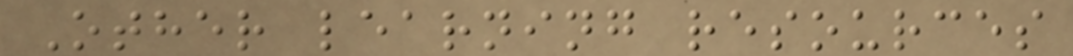Other learning resources
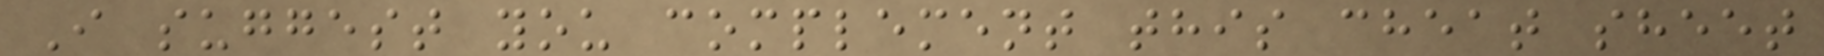I suggest you complement this cheat sheet
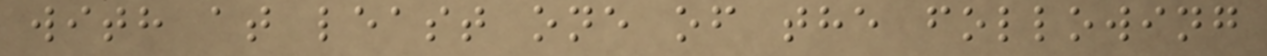with at least one of the following
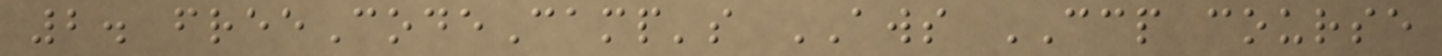2. freeCodeCamp's AWS CCP course
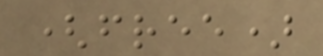(free)
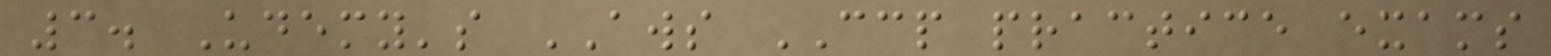3. Udemy's AWS CCP practice exams
